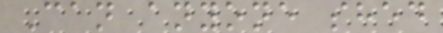Can anyone shed
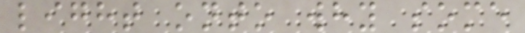light onto why some
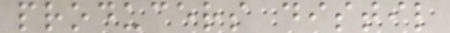producers distil
